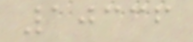10336
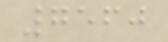7560
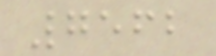7562
